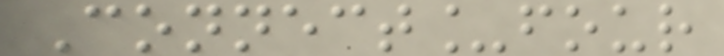Connect_four
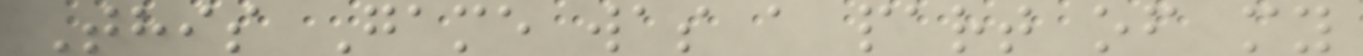This Game was a part of my
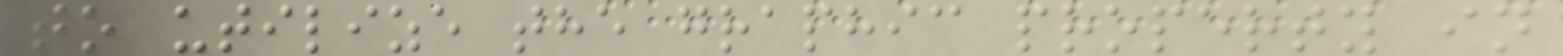to utilize the graphic property in
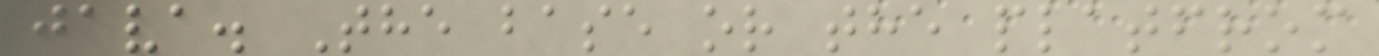java. The base or the platfrom
